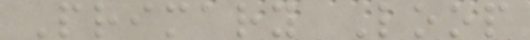Primary Loop
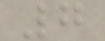7
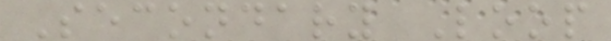Secondary Loop
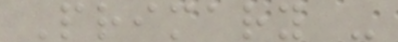Primary -
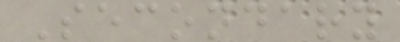Secondary
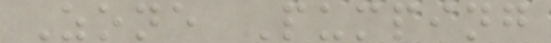Zone Pumping
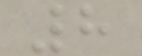8
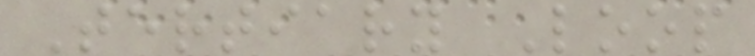Tertiary Loop
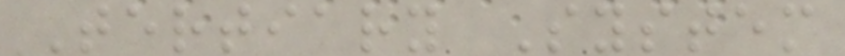Tertiary System
